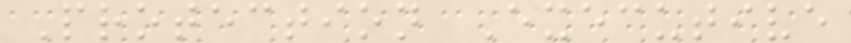Protection Executive
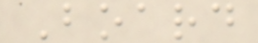Board
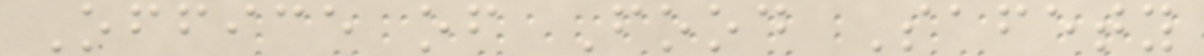Office of Food Safety
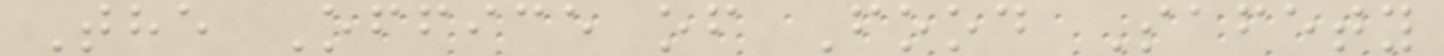The Office of Food Safety
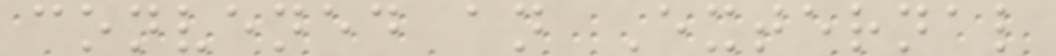convened an External
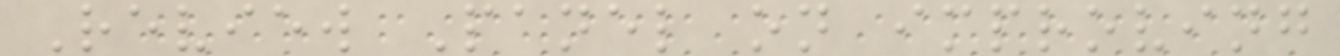Review Panel on improving
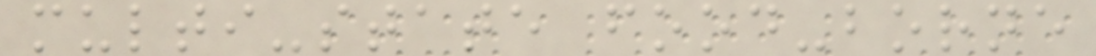multi-state food-borne
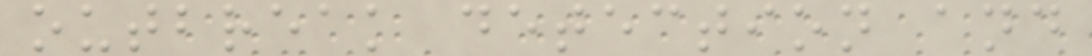outbreak detection and
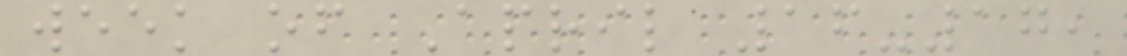week of April 16-17,
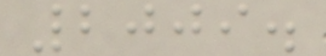2009.
